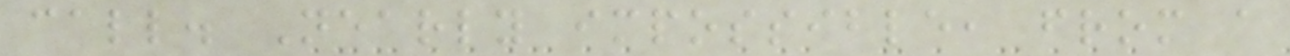call. Nearly impossible, from a
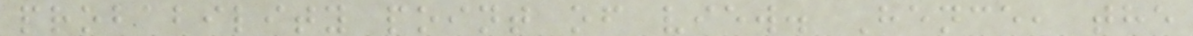probability point of view. Hence, the
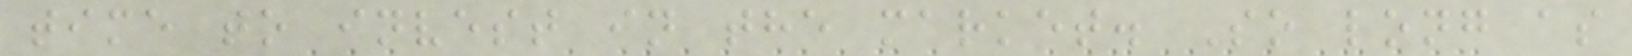time to invest in the market. So long as
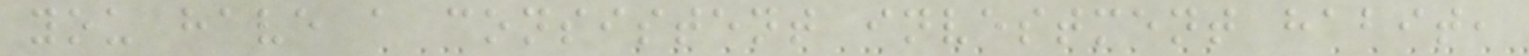you have a consistent investment habit,
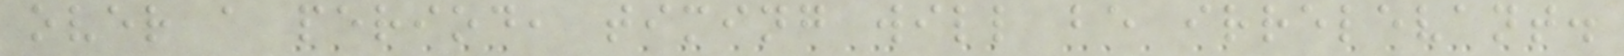over a period, timing will be irrelevant.
